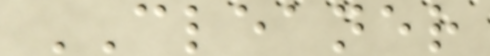CLEANER
